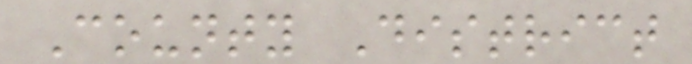County District
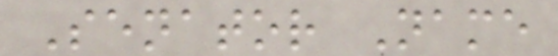Senator Name
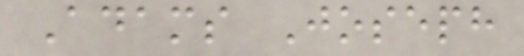Adams Joseph
